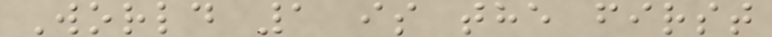World 1 is the first
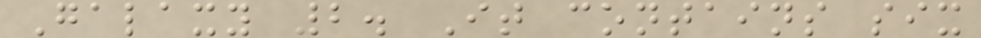Galaxy 2. It contains six
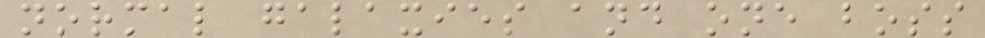normal galaxies and one boss
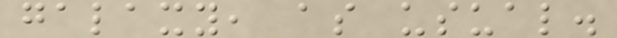galaxy, as usual.
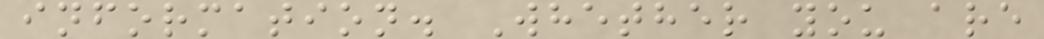information. Whether you are
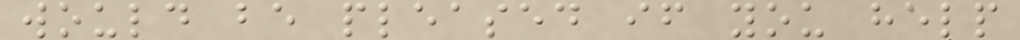would be pleased if you help
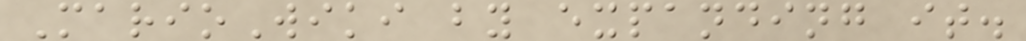MarioWiki by expanding it.
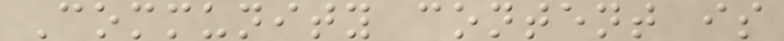Community content is
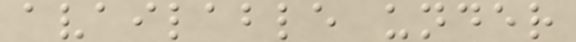available under
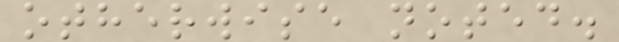otherwise noted.
